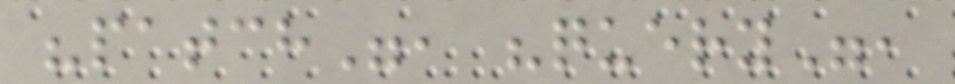"patch", "query",
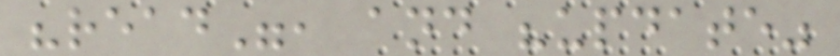"read", and "update"
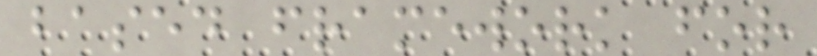based framework for
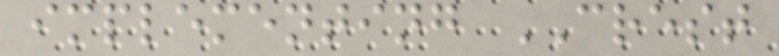implementing CREST
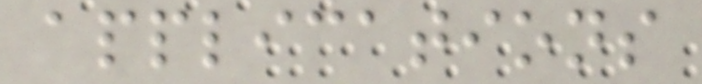applications
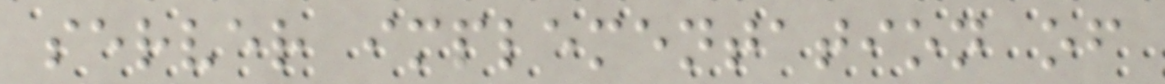server implementation of
